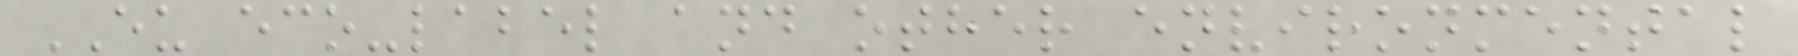EU eco-label and other environmental
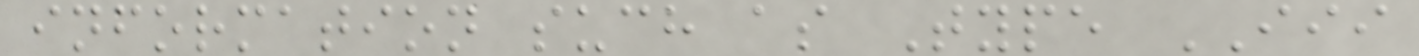information such as Type III
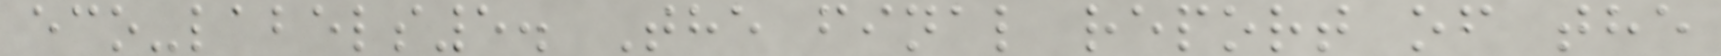eco-labels5. The final report of the
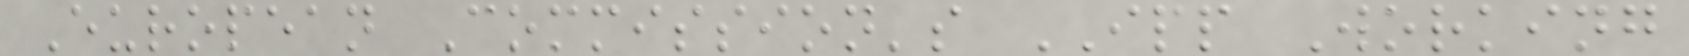European Commission's IPP Working
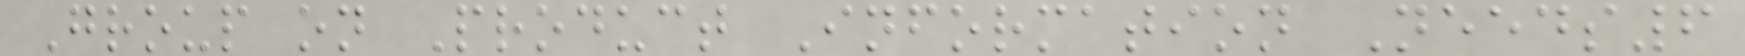Group on Product Information Needs6
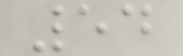54
